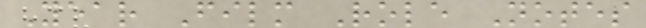Year Film Role Notes
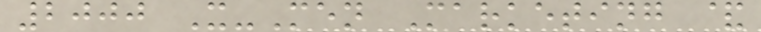2000 X-Men Marketing &
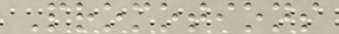Promotions
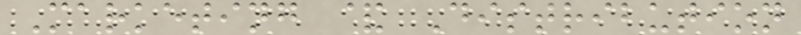Marketing & Distribution
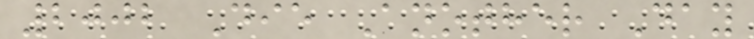2002 Die Another Day
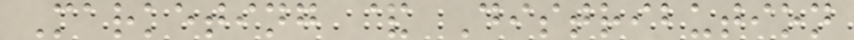Marketing & Distribution
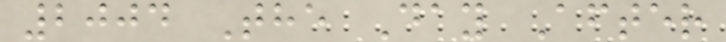2004 The Day After
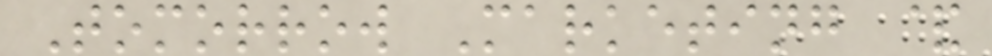Tomorrow Marketing &
